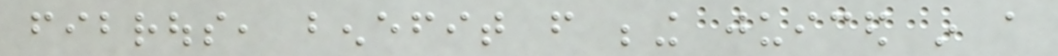fibrous, benefit from being juiced in a
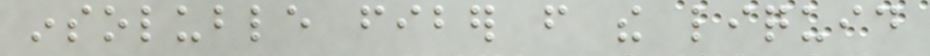insoluble fiber from the liquid
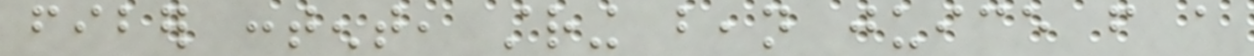fiber content, string bean juice from a
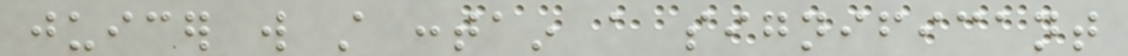juicer will still contain a significant
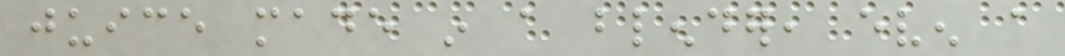juice made in a blender, even a
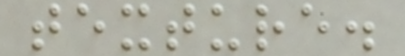texture.
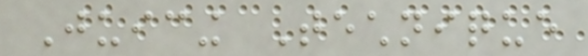Juicing Technique
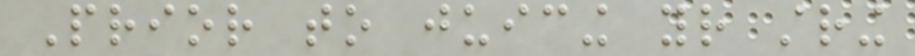Prior to juicing your string
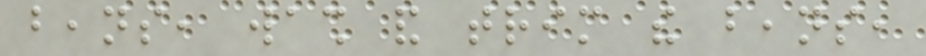beans, wash and trim the beans,
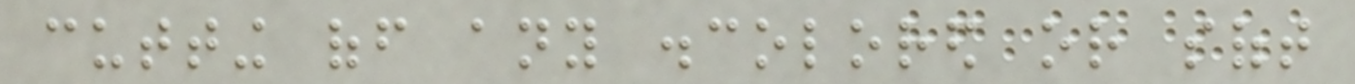cutting off any discolored or soft
